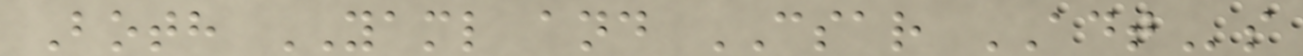Both YAML and CSAR ADTs
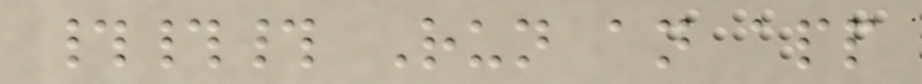### Run an app
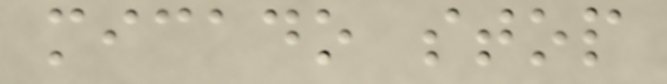micado stop
